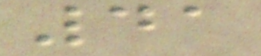41
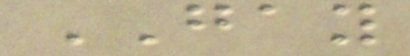GAY
